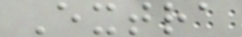Extra
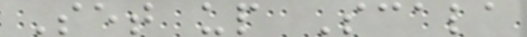Set up Scala
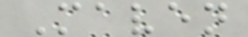Maven
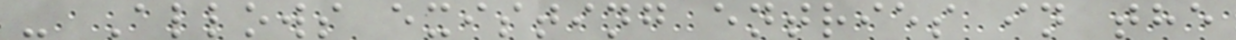- Allows existing entries in the
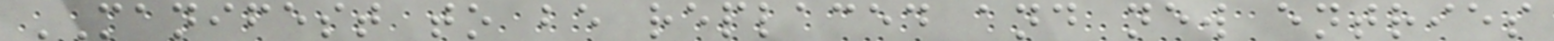MANIFEST to be replaced and new entries
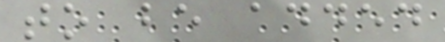to be added
